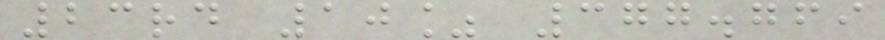23rd 10% 377.769
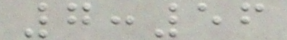7:56
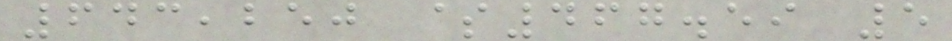643,250 $467.59 5
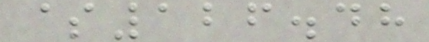$126.48
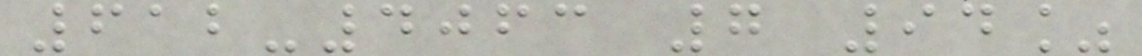612-4063 7 94%
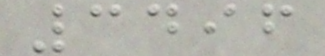3496
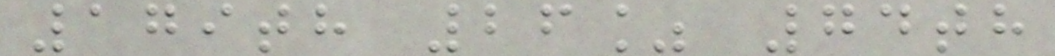179th 26% 74th
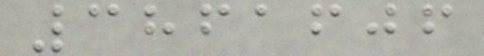3861606
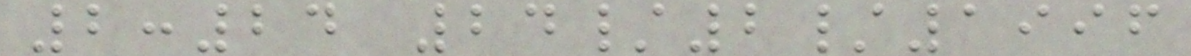2:24 24/2/1996
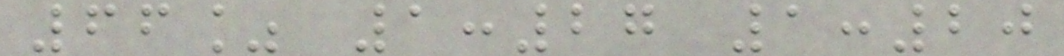66% 1:27 1:20
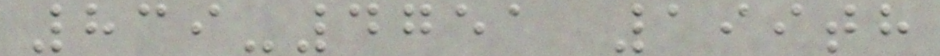839-4751 199th
